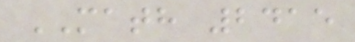MATH 2415
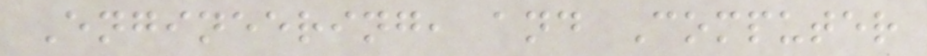Engineering, and Computer
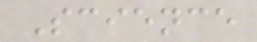Science
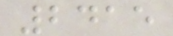2415
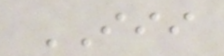III
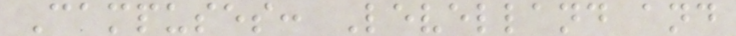Campuses: Levelland and
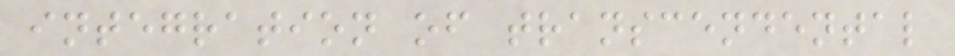integration of transcendental
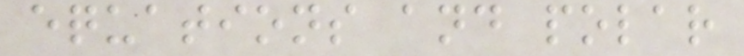equations and polar
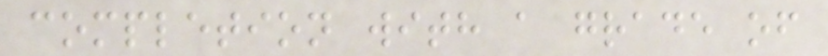completion with a grade of
